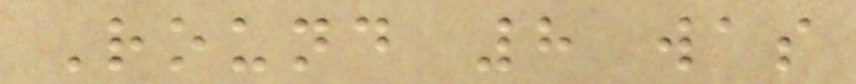Round 8 was
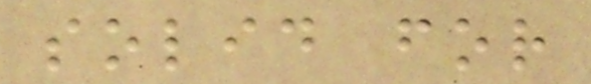solid for
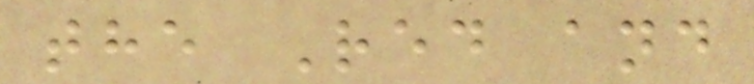the Red and
